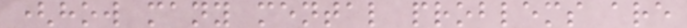(how many mental problems are
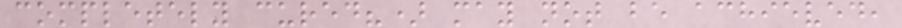completely cured?) may not be achieved,
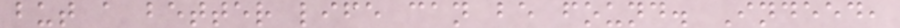but a better life can be found. Indeed,
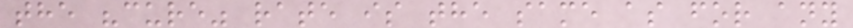the "cure" rate is the same as for any
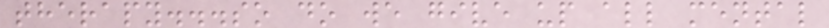therapy...so do we give up all mental
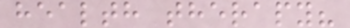health therapy?
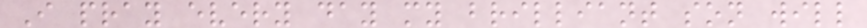I pray every day my brilliant son will
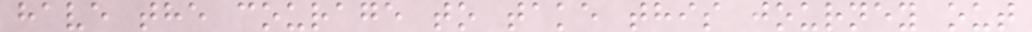have the courage to take this journey out
